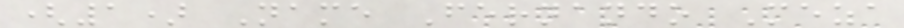(1) Name Fernando Meza
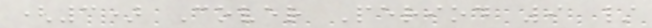(3) Cover Period 9 /
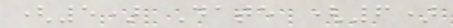(5) Date (6)
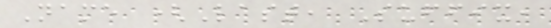Name (Last, Suffix,
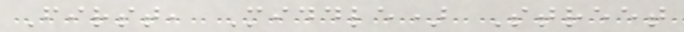First, Middle) Street
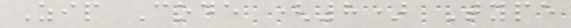Zip Code (8) Type
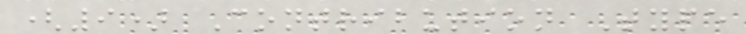(9) Contribution Type
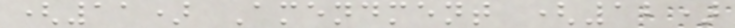(11) Amendment (12)
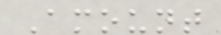Amount
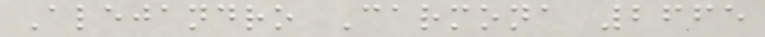Alejandro Carmona 2665
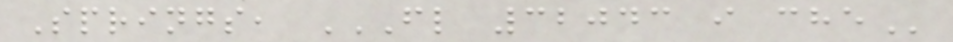Springs, FL 32043 I CHE
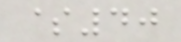$40
